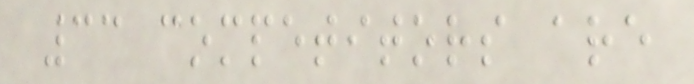33 competitors are
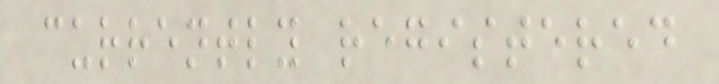currently registered
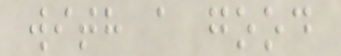with a good
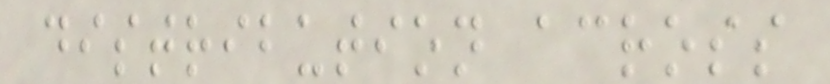distribution across
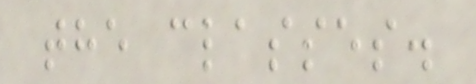the classes.
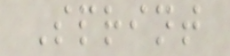Sprint
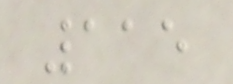115
